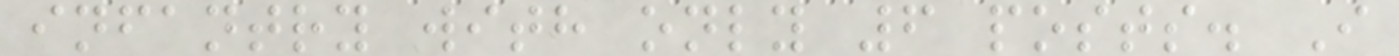infantry with only 6 posts. I
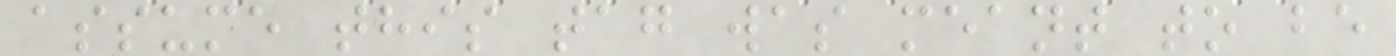assume this tag was meant to be
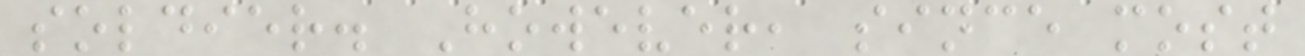soldier. However, since most
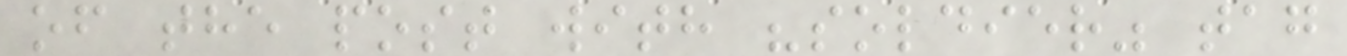of the post with "soldier" tag
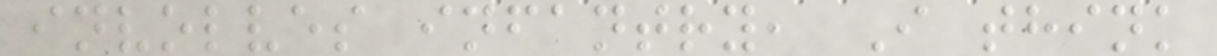involves infantry, I think
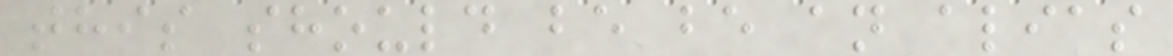this should be be an alias
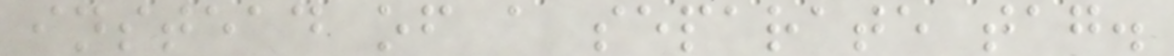instead of a separate tag.
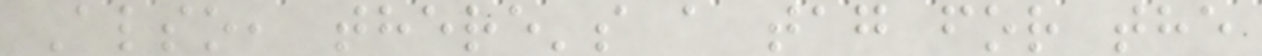Also, there's a tag for the
